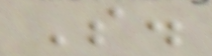S.
